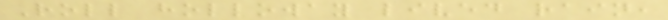Roll holloway lived rain,
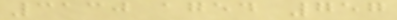3130 aged 757
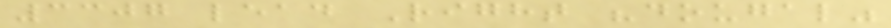3307 lead Right "dougal"
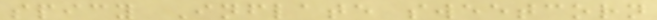spicy Inflate sweetcorn
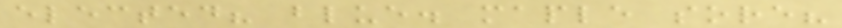elected? blue. maple sore?
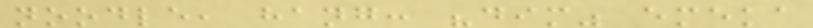noodle, hang: "dim" emeka
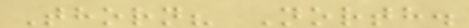Thorn? North.
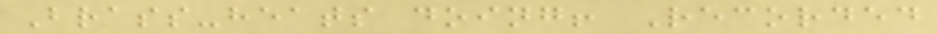Brass-heats doing! Recorded
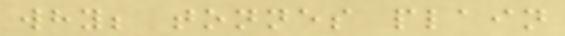why; tonnes plain
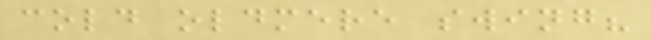cold oldmere swing?
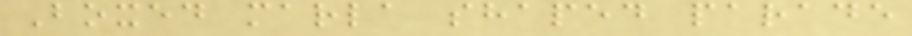Boxed marla shaped parade
